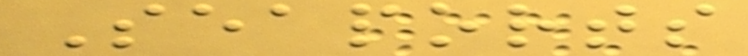Seaports
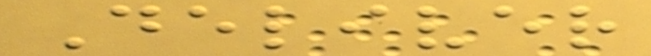Deliver
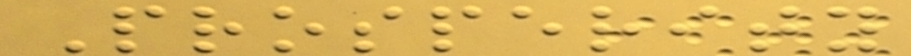Prosperity
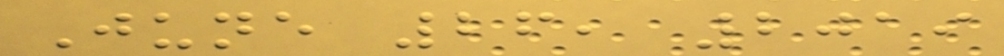June 26, 2019
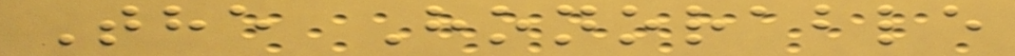The Honorable
